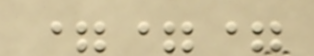===
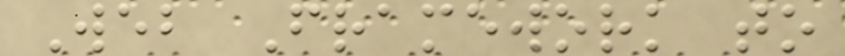Web Framework to
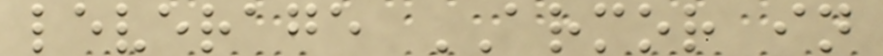leverage ARMOR in
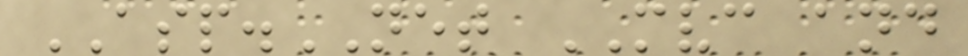ASP.NET MVC and
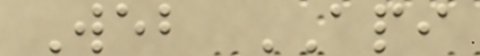Web API
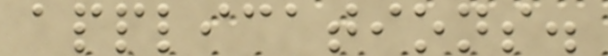applications.
